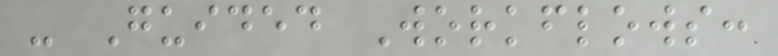- Guided Workflows:
